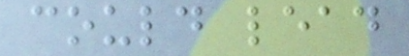could lead
